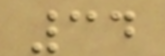34
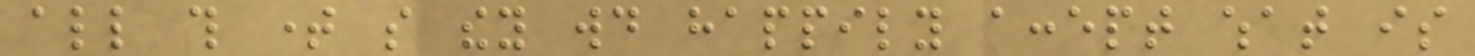all this time so they would happily accept what is
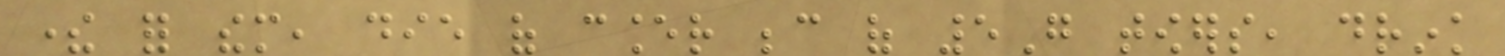there for them, die of cancer because of 5G towers, drink
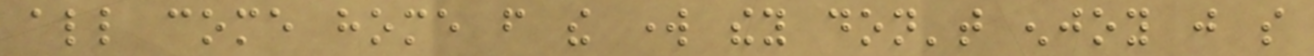all come home from the work they don't enjoy just so
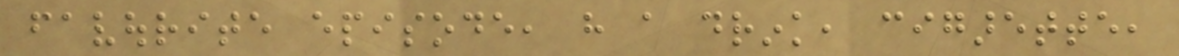favourite episode, have a drink, cigarette,
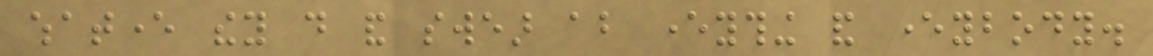whatever they do and swear about everything and everybody.
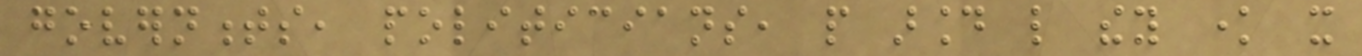governments, politicians, people around like they know it
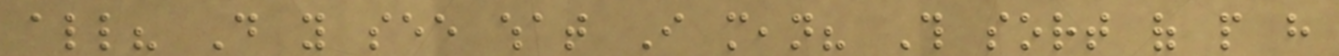all? Do you see what I mean? This sort of people have
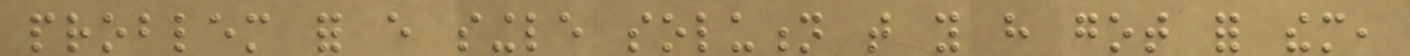problem for every single solution that you have got for them,
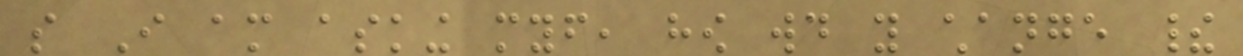so I am asking myself, how would you change their
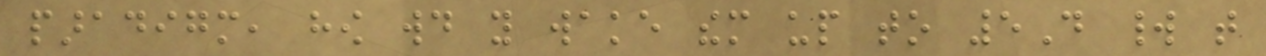paradigm, how would you wake them up to 5D world that
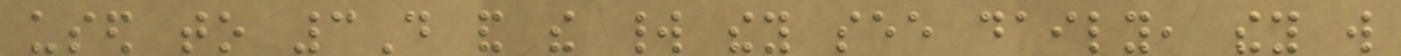used to 3D and the world they see daily, they will
